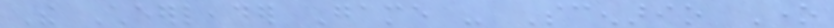The Cheerleader Game - Scenario One
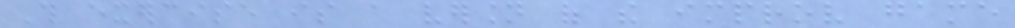This exercise is a version of the improv game
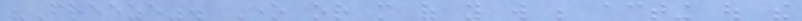"Freeze". One or more of you will be acting out the
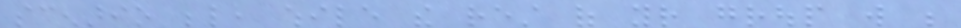scenario below, while the rest of your group will be
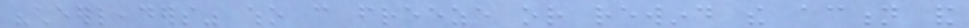"cheerleaders" who can freeze or rewind the action and
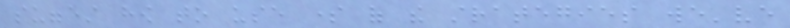suggest how to use some of the strategies we've
